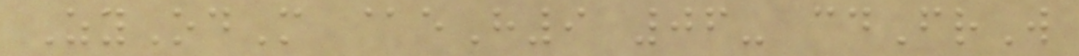ZyOdM @eH9 06- cdFrW
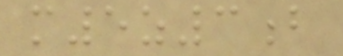m5z3b
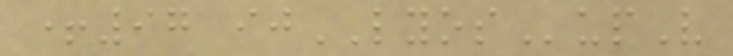+97 ijLYOSupV
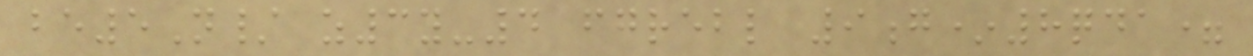be5N/ z3y-4 fgrebl 9g*8qda=
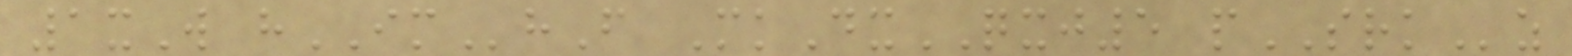1xW hIMhF MkDxQXJ5 pSRKz
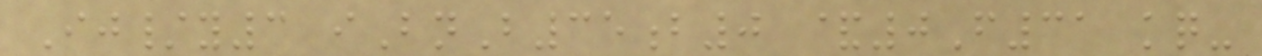Ij/y3 iBnB35b0 &0F31 kq-
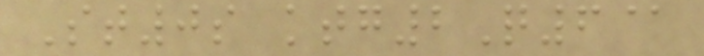St0s ktg2Q6@
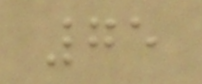75
